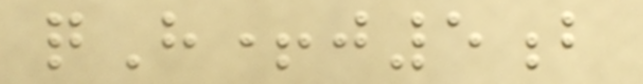qH+j5b
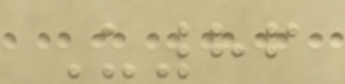U86
